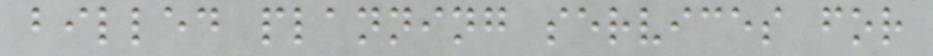billed planning services for
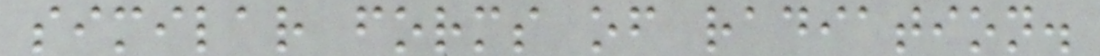similar forms of radiation.
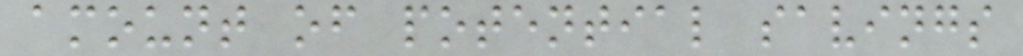amount of potential savings
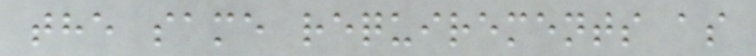the same requirements as
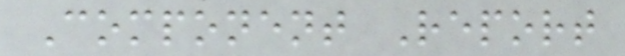Component Report
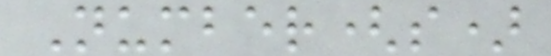Number(s)
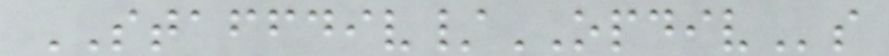STAFFDIV/OPDIVs
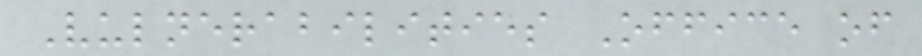Vulnerabilities Office of
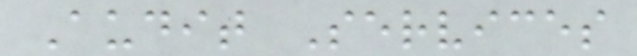Audit Services
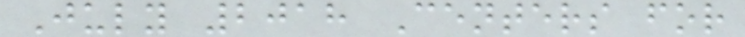July 2018 Centers for
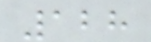128
